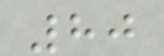80
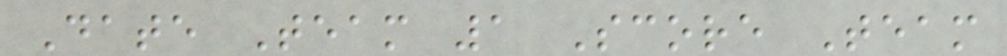Date Team 1 Score Team
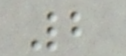2
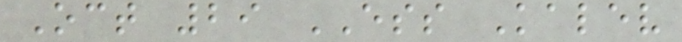Oct 29 ESS Kalev
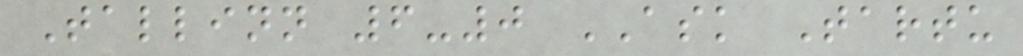Tallinn 6-0 ASK Tartu
